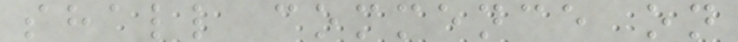shall commence on
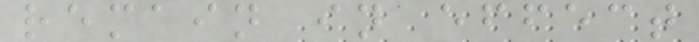remain in effect
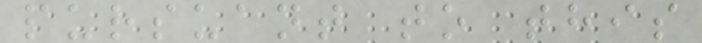pursuant to this
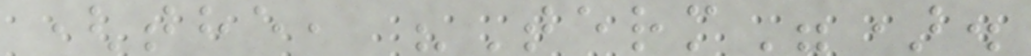(the, "Term").
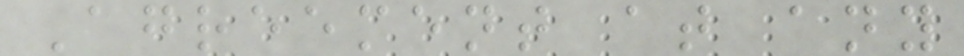Agreement at any
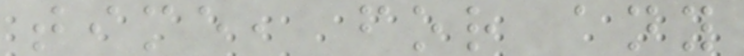time, for any
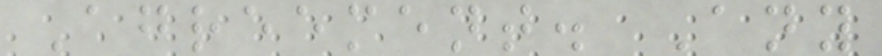Agreement. Any
